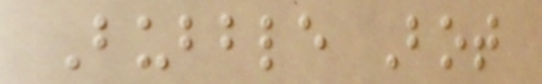Bubble Bot
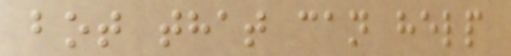bot that can help
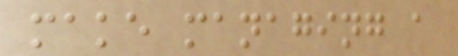make managing a
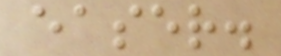easer.
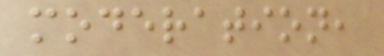moderation,
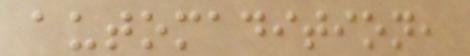automadition,
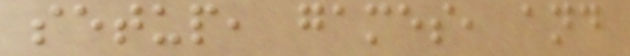setup, games, and
